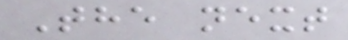The next
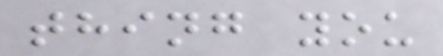thing you
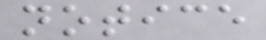notice
